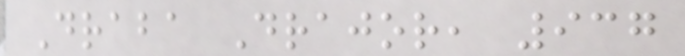Draba Drajor, 937
